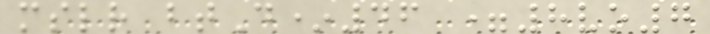mslr btD*46 =8vo7
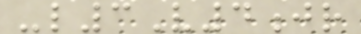-l3V4jr
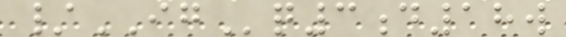/IGq3d18w
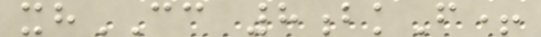xhCC 8bkF+
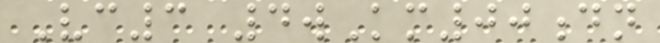Vc3 4wKm00dn
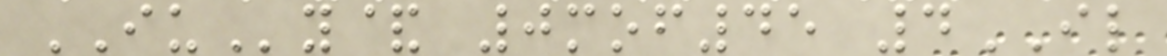IUy& 0mof45 4IL
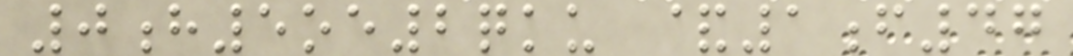0h5oe2qku &1f47
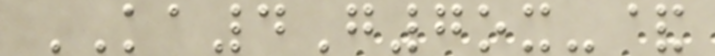KA4G7ox-&
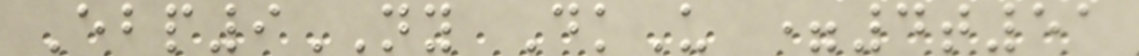Ebp9NY DkU =4t51
